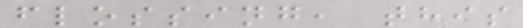flossing, this
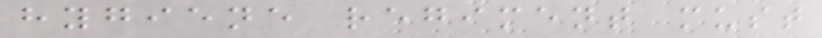hygiene regiment must
